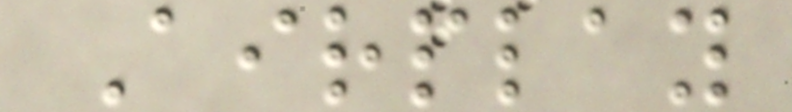Airplay
